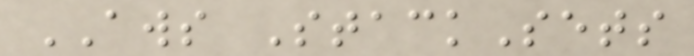AWS StackSets
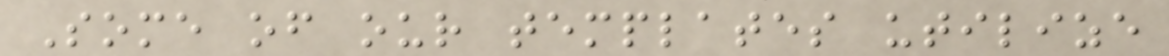Some of our templates utilize
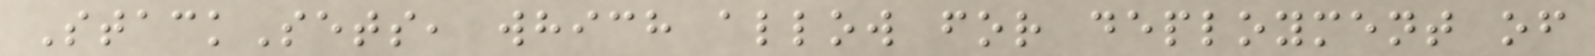StackSets, which allow for deployment of
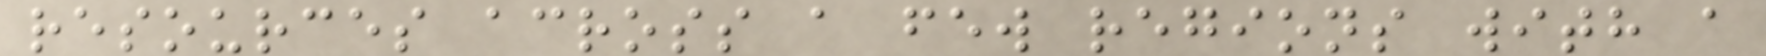resources across a few regions with a
